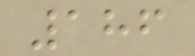186
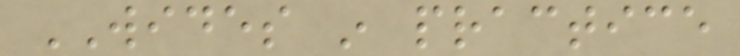WIDES in practice
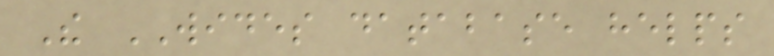The WIDES database helps
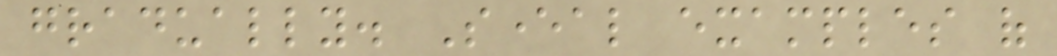gradually. Several examples of
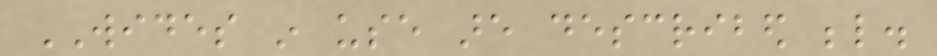WIDES in use are described below.
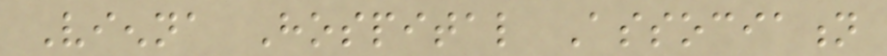Vienna Hospital Association
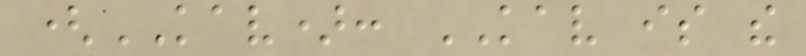(KAV): KAV is the
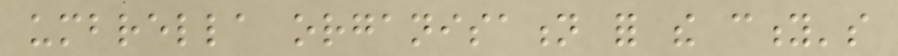umbrella organisation for the city's
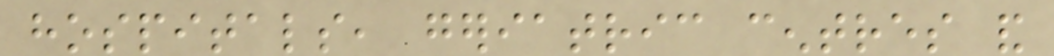hospitals, geriatric centres and
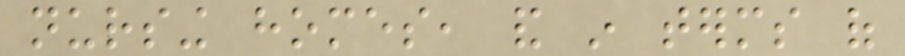nursing homes, and in terms of
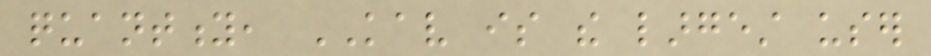quantity, KAV is the largest user
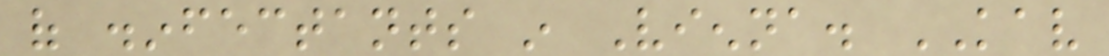of disinfectants in Vienna. KAV
